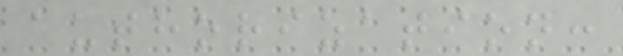authorization:
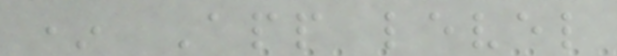* App level
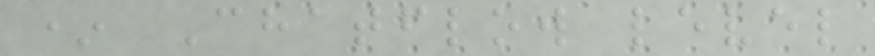* Chatflow level
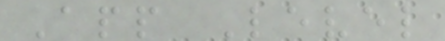App Level
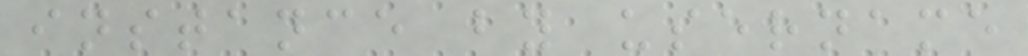instance by username
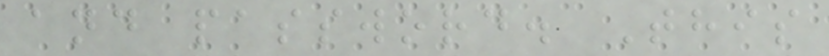and password. This
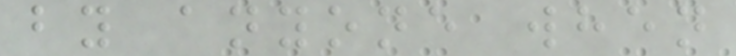by anyone when
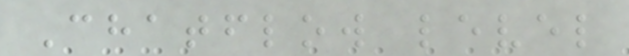Chatflow level
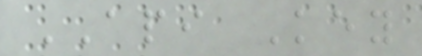API Key
